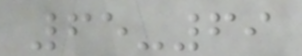65-69
